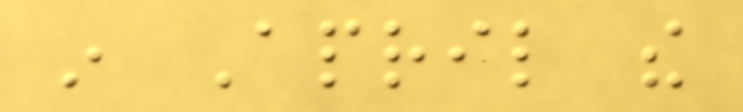in April the
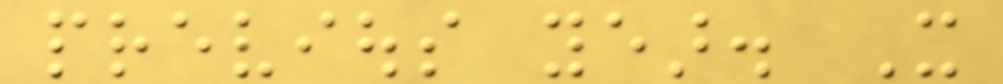previous year. It
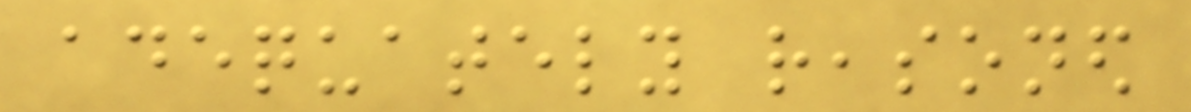adequately reasoned
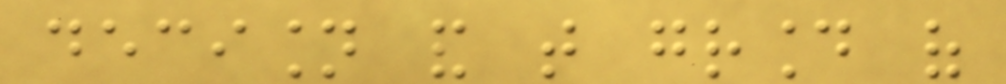decision and that ground of
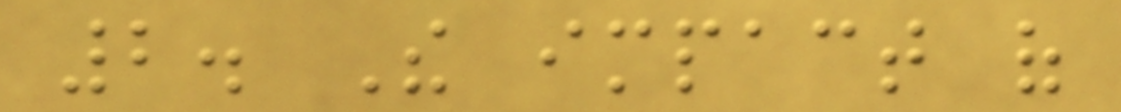2. The impact of
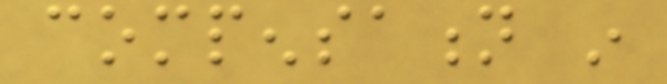compensation in
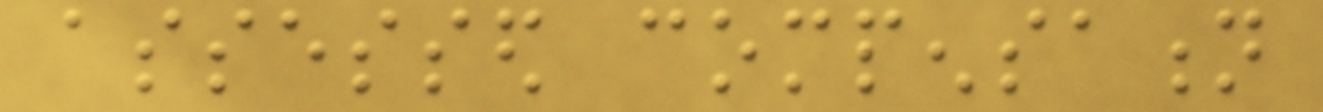assessed compensation
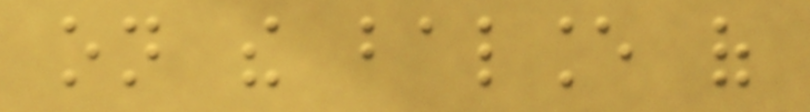on the balance of
